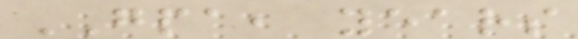GPA, years
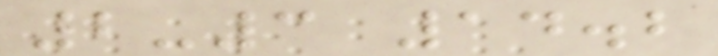2-3 14.2
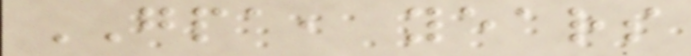GPA, years
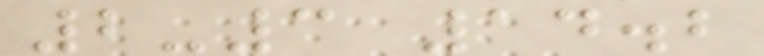2-3 14.2
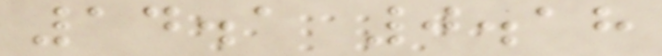14.1 0.18
